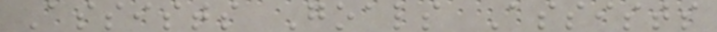Assists Goals Assists
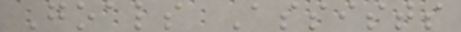Goals Assists
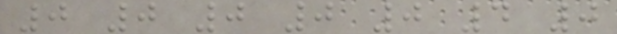0 0 0 0 0 4 0
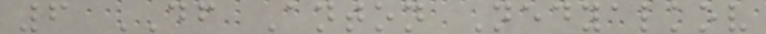6 DF Anton Nedyalkov
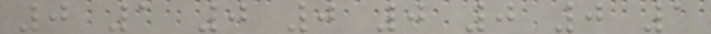0 1 0 0 0 0 0 1
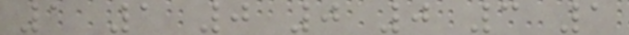1 1 0 0 0 3 1
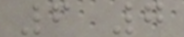6 7
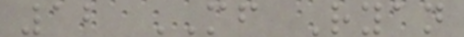12 MF Ryan
